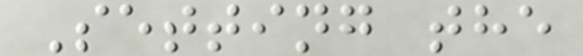Setting the
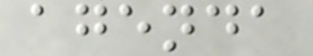agenda
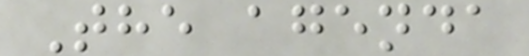The agenda
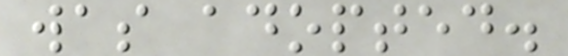was adopted.
